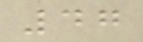47
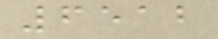6512
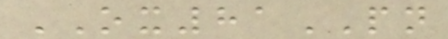OX81PN
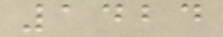1424
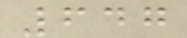647
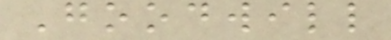Goodwill
